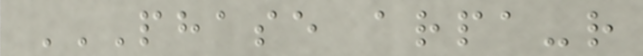PHASE ARPA-R
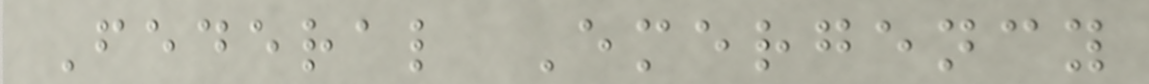Federal Emergency
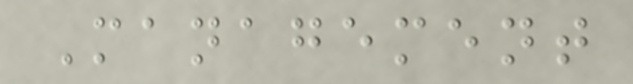Management
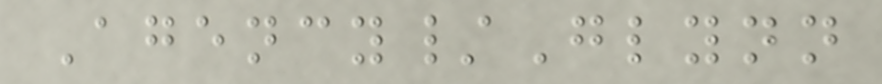Agency/Glynn
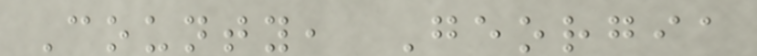County, Georgia
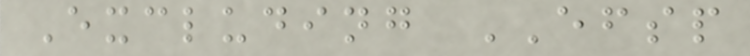Excluding EFSP
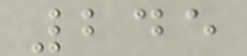245
